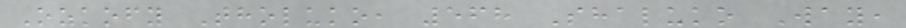Ozkofy Tholuko, 568 Shaluko Way,
